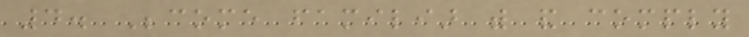4. Become familiar with and comply
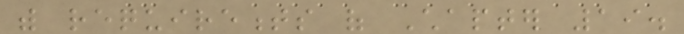with requirements of Chapter 19.
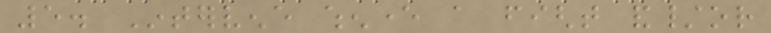5. Intervene whenever a fight and/or
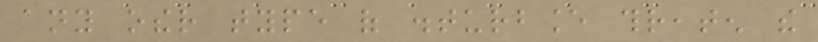any other type of disturbance threaten the
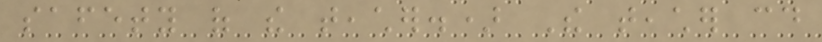safety of the teacher.) The teacher could
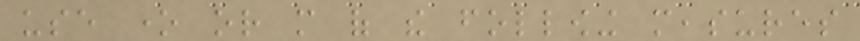use one or more of the following measures
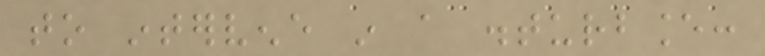to intervene in a disturbance:
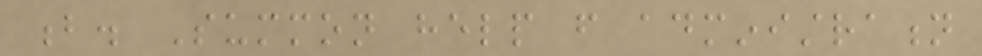b. Summon help from administration
